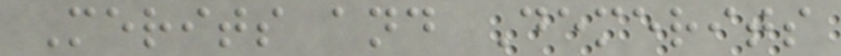Merits and Demerits
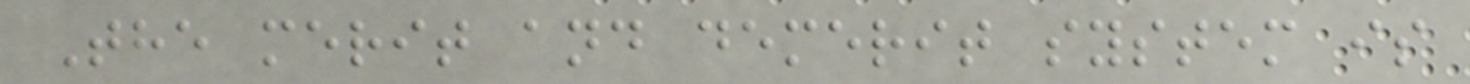The merit and demerit system is
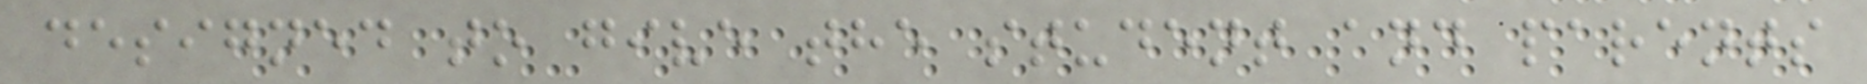designed to give the student and parents
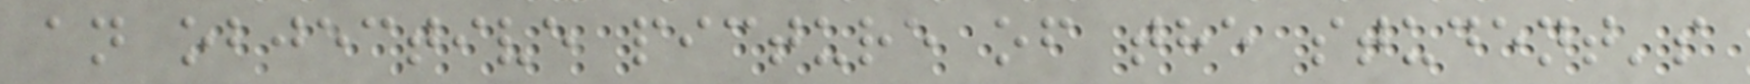an objective picture of the student's
